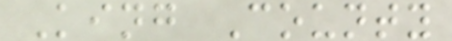King County
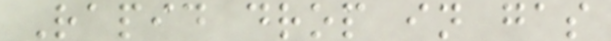Rapid drop in gas
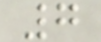7
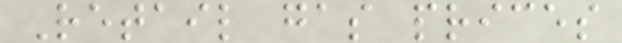Retail gas prices
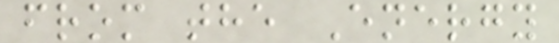from the Energy
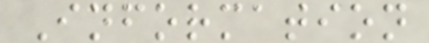Information
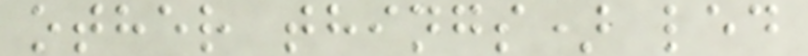other things) led
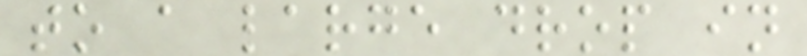to a large drop in
